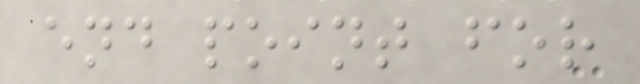end point for
